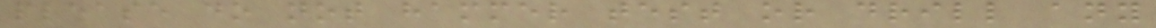please do not hammer test or drill any
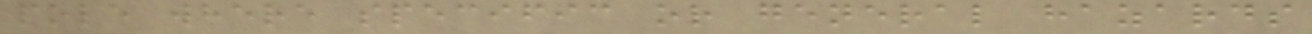pole where specific or general hazards
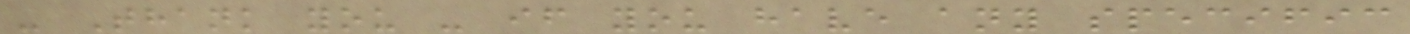- Thank you - if you have any specific
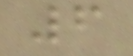6
